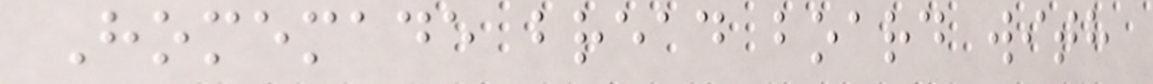Homemade bread board with
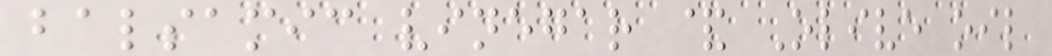balsamic vinegar & Olive oil
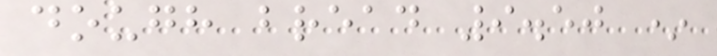dough bread 9.50 *
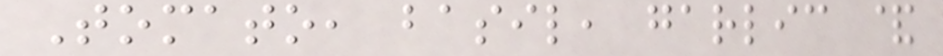Tomato, basil, garlic &
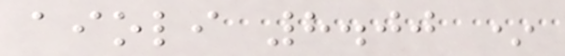aioli 8.00 *
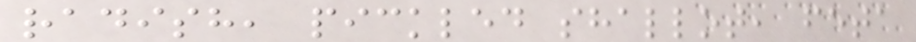radish, pickled shallot, feta
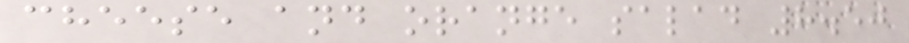cheese and orange salad 8.50
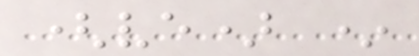(ve) *
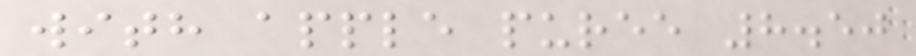with apple puree 8.50
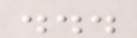...
